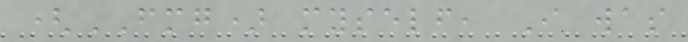(FMG) myself, I was
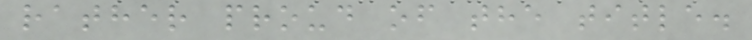rather proud of the title.
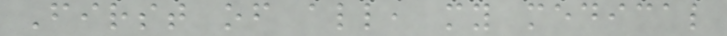First of all, my medical
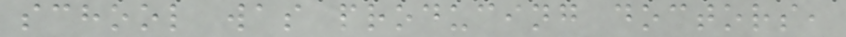school was producing doctors,
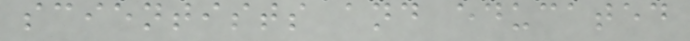scientists and educated
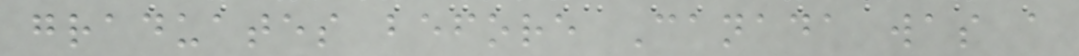graduates before Canada was a
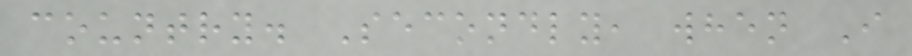country. Secondly, when I
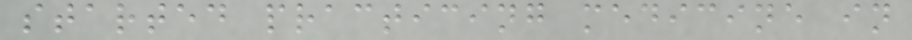started practicing medicine in
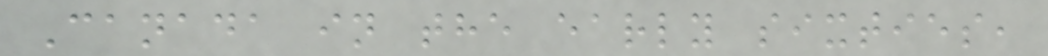Canada in the early sixties,
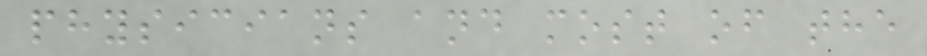physicians and most of the
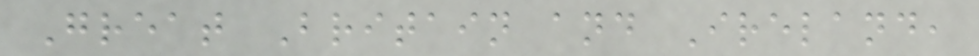Great Britain and Ireland,
